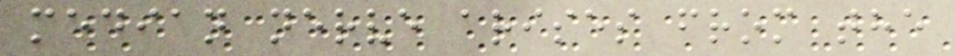median nerve arises from the
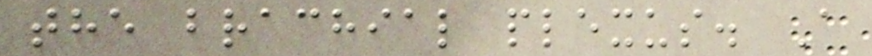the brachial plexus. A
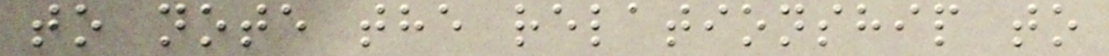to note the relationship to
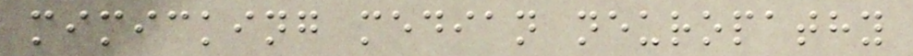mimicking median neuropathy
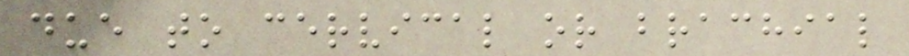due to cervical or brachial
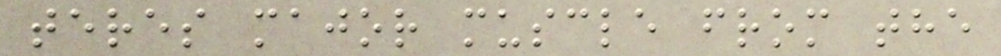teres major muscle from the
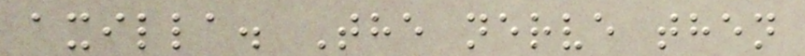axilla. The nerve then
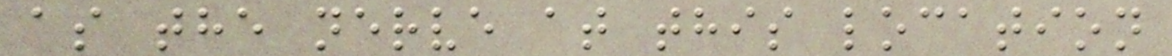as the nerve at this location
